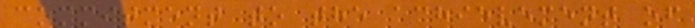commitment to the achievement of
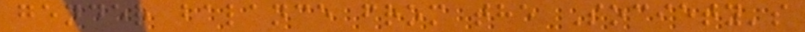gender balance from the Society's
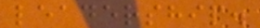leadership.
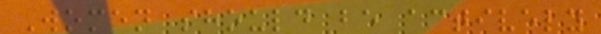Women should be actively
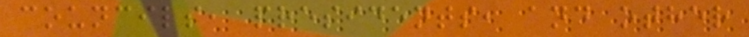councils, presidents, and other
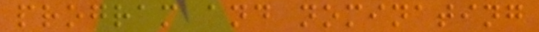program and nominating
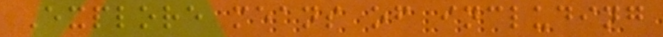Explore means of including
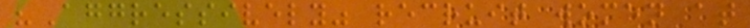"Aggressively" recruit women at
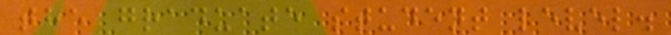the graduate student level.
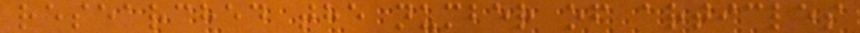researched the number of articles
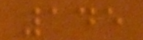145
